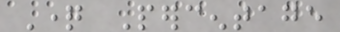Question Percentage
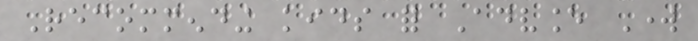Recommending kids for Advance Work
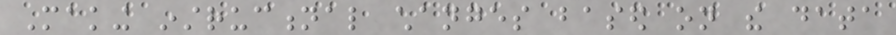Making instructional changes based on the data
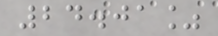24.01%
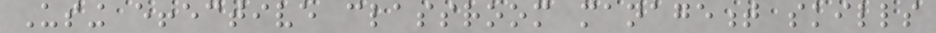Using effective classroom management skills
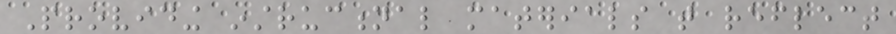Providing instructional materials that reflect
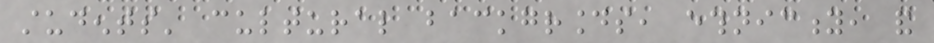students' cultural backgrounds, ethnicity, and
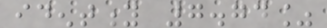identity 7.74%
